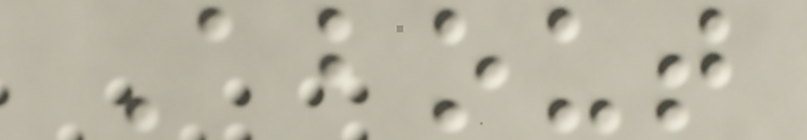About
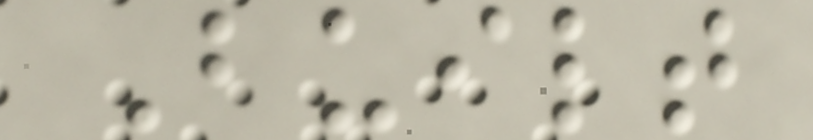Built
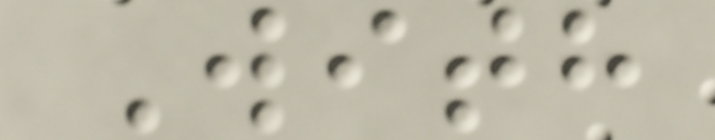With
